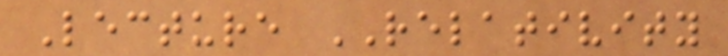Lecture RELATIVITY
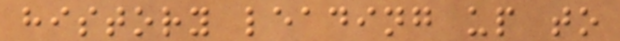history leading up to
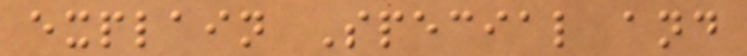explain Special and
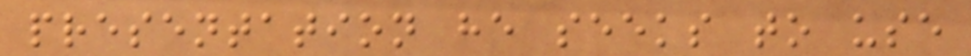presentation he seeks to use
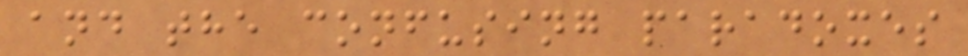and the confusing paradoxes
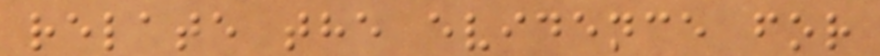relate the evidence for
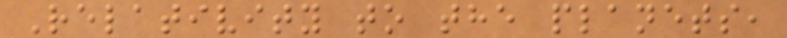Relativity to the planets,
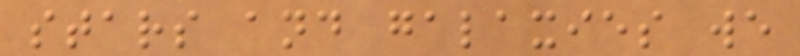stars and galaxies we
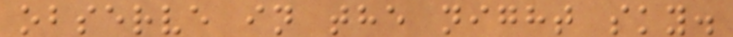observe in the night sky.
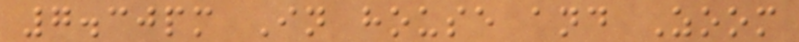7.30pm In house and Zoom
